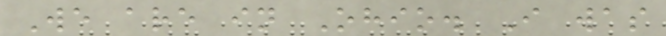We are in Ohio. I was
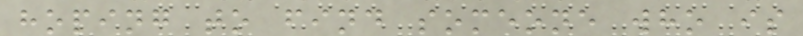hoping to find someone who is
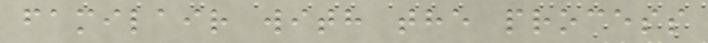familair with the process
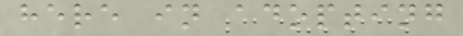here in adopting
